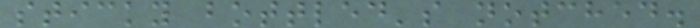sticky bottled's notched.
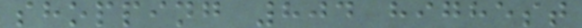shopping 804 highest
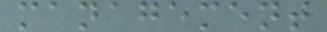management
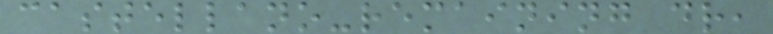castellano-remaining dr,
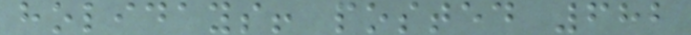holidays! posted 682
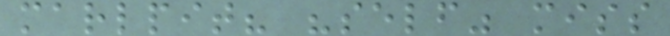marlpit? "self" miss
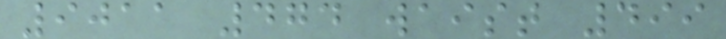9011 474 waist 499
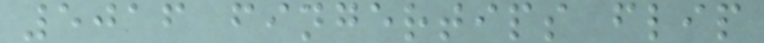5016 fingertips flip
